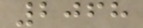2068
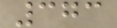373
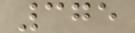375
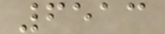6513
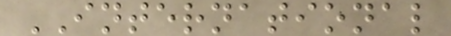INTERNATIONAL
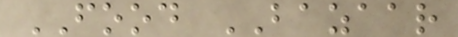FOOD BAZAAR
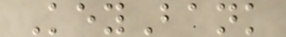KeyBank
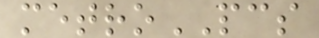metroPCS
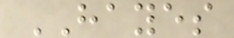HAYES
